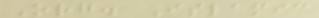Org. Islamic
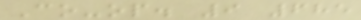Co-op. 9 685
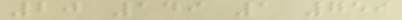20 149 1 759
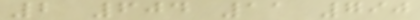2 604 11 790
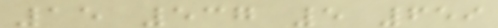15 537 5 659
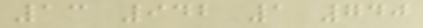13 942 1 740
